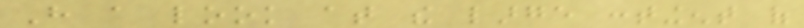Have a look at the large contingent of
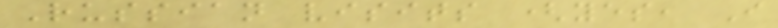Russian visits (yes, I
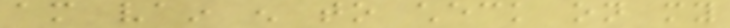am vain enough to check on my
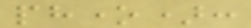phone):
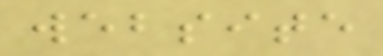website
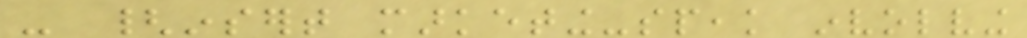- {insert marketing-speak involving
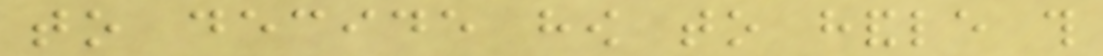to decide how to handle this
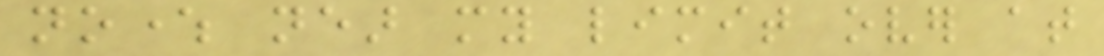nowhere near my limit over at
